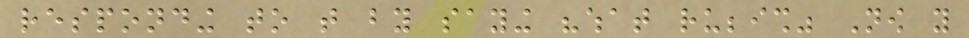responding to that by saying "what rubbish" Now you
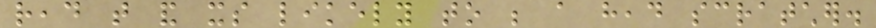read that and its likely to be a head scratcher.
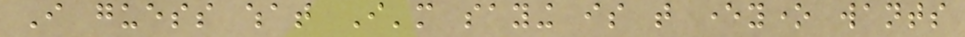I guess what I'm saying is that everyone wants
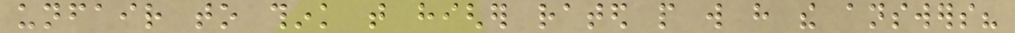unfair to think that higher rated people will have the answers?
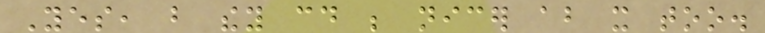Yes, but they could be nicer about it too.
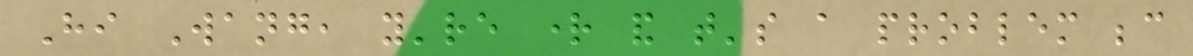Hi Wang, you're right and that's a problem because
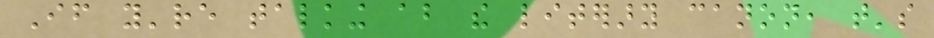If you're talking about the literary canon, that's
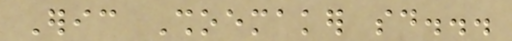Eric Shoemaker said...
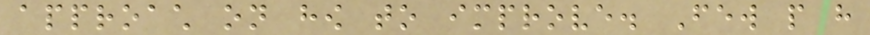approach on how to improve. Few people have
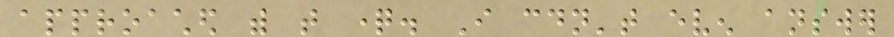approached with that question. I couldn't even answer
